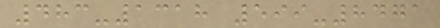483-1318 599-8471
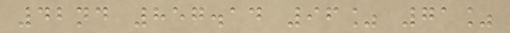42nd 857.14 96% 71%
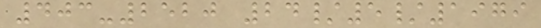403-2520 24/5/1979
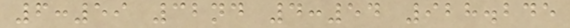6:59 32nd 4:54 928.245
